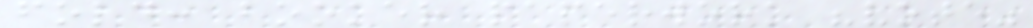fold: booker paperwork "vote"
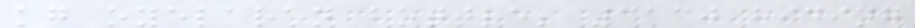kg oyelaran bottle; 3130 hiding
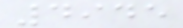4945
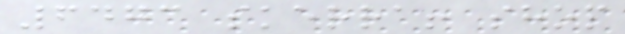6473 skerra! shop
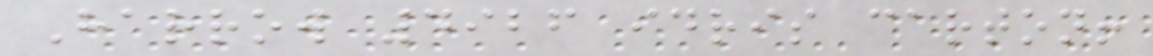Harrow 4926 idris carton!
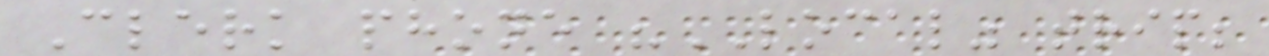Clerk phone "LOCAL" trip;
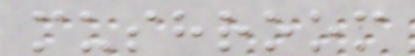mushroom
